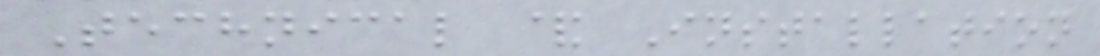Technical & Installation
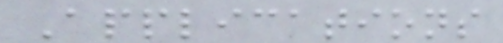Applications
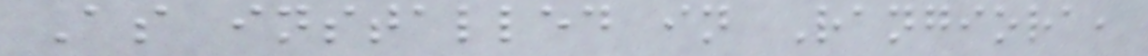As installed in Rangiora,
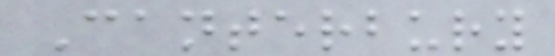Canterbury
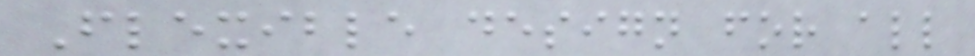Flexible design for all
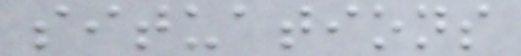situations
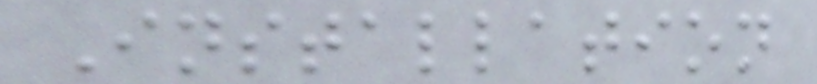Installation
